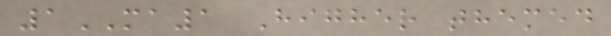1MA1 Higher themed
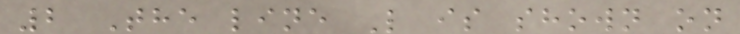2 The line L is shown on
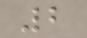2
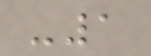-1
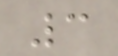3
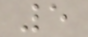5
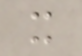x
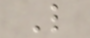L
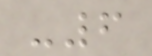-6
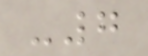-7
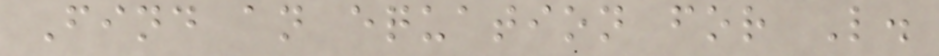Find an equation for L.
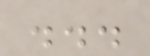...
